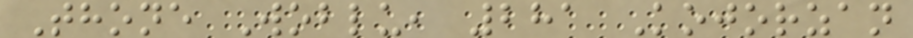Thone Woblu, 281 Kojorzan
